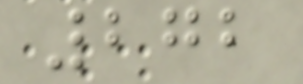272
